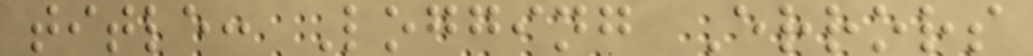title: Logging Errors
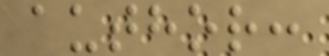author:
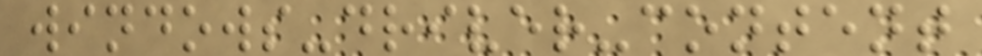windows-driver-content
